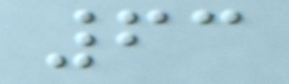63
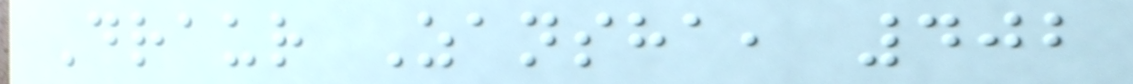Draur Zansha, 402
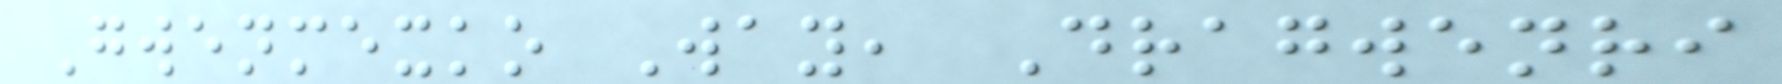Gwenmexko Way, Dragwenri
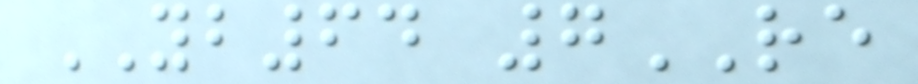YB64 7RE
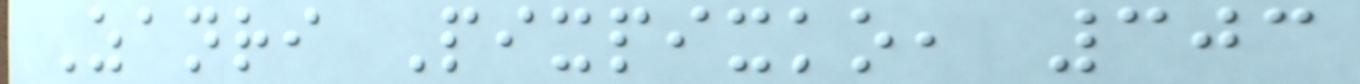Zanri Pixpixko, 303
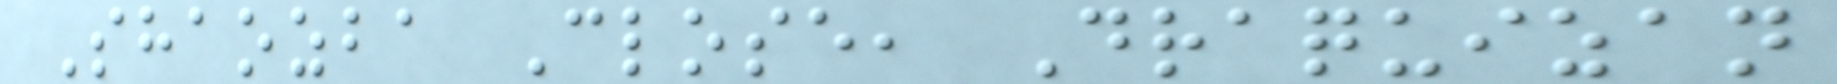Shaozba Close, Draquizan
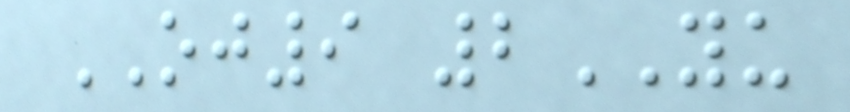OJ9 2YU
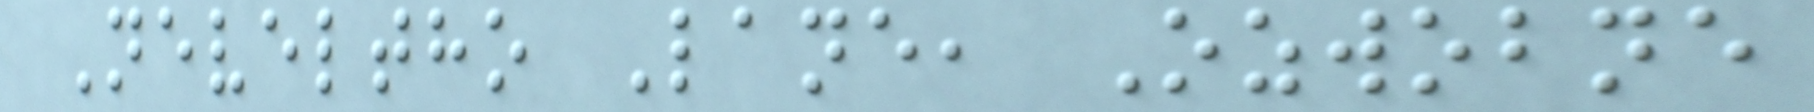Neveltho Lane, Ozwobne
